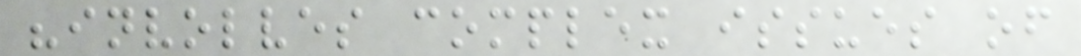"involves complex issues of
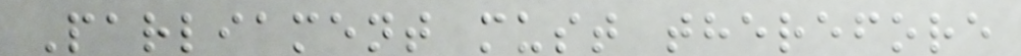Parliament must therefore
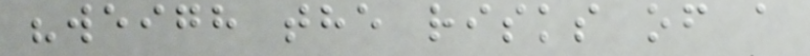"weigh the risks of a
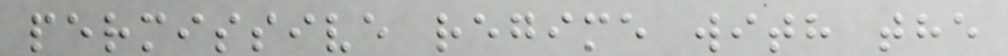permissive regime with the
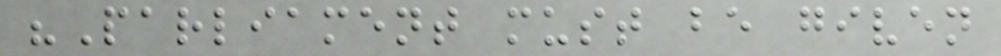"Parliament must be given
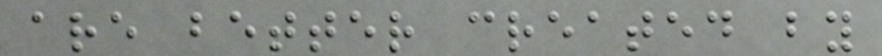are better created by
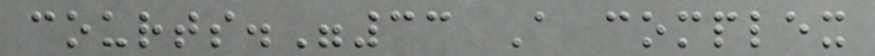courts."33 A complex
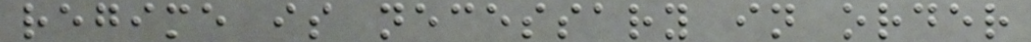regime is necessary in order
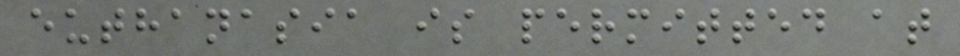euthanasia is permitted at
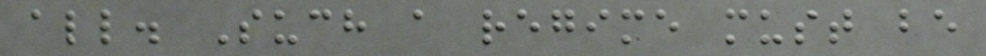all. Such a regime must be
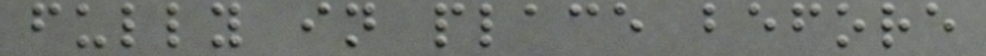fully in place before
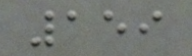159
